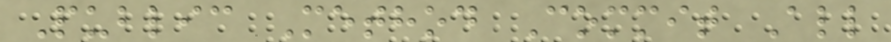Public Method Commit All
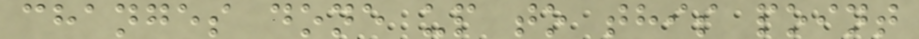changes done up to this point
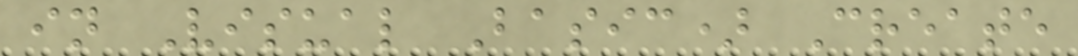in Visual Basic) Create
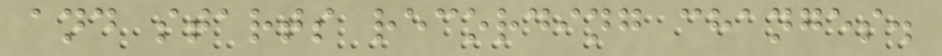and starts recording changes.
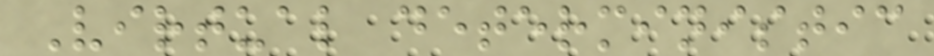Virtual deterministic
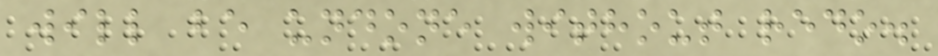will be undone without redo.
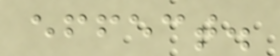effect.
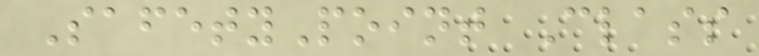SafetyPoint Class
